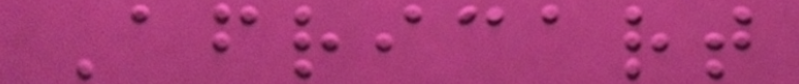Africart
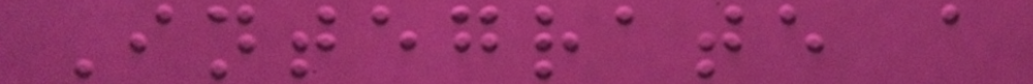Integrate a
